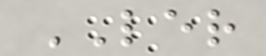LER
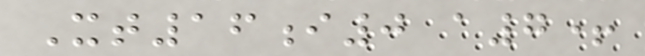Xt16i0 a7+
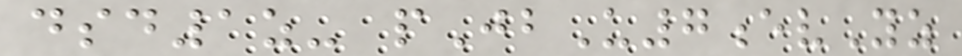dsd1z- pJbU7evYz
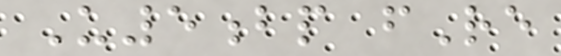U5bp fRe
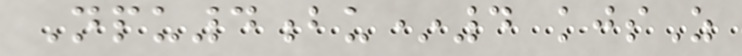Npu4bu*4 kjsZ
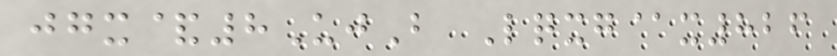jgx&8UjB Lqxg@x826
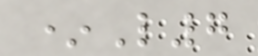*L7
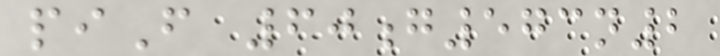piF 60g573n2
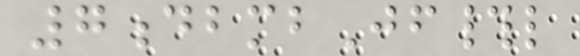7dbmbJf#l
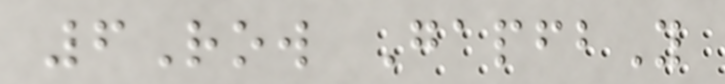6Row GapfbY
